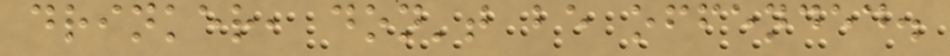drinker, don't be offended.
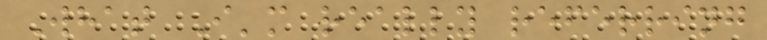What I'm really referring
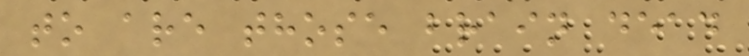to are those brain dead
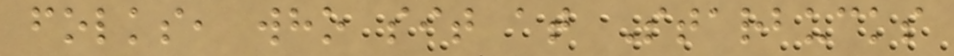folks, who sit at Starbucks
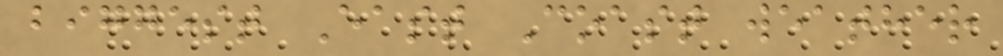biggest East Coast weather
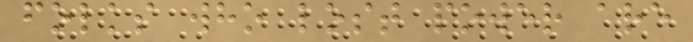folks who lost power are
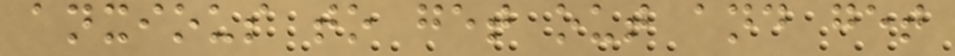anxious to get out and get
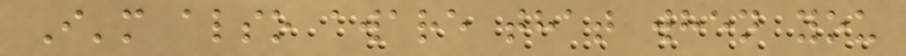I'm also aware that when you
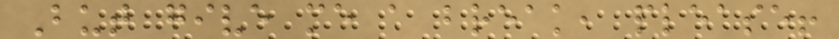But give me a break, please!
